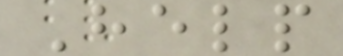Help
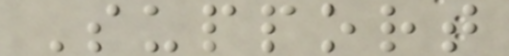Support
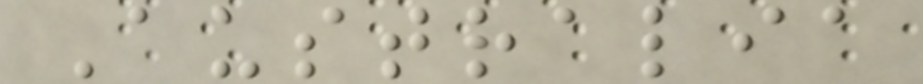Australia
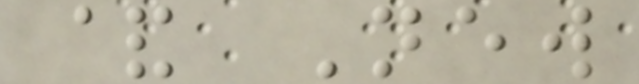& New
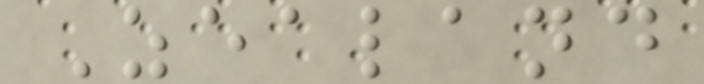Zealand
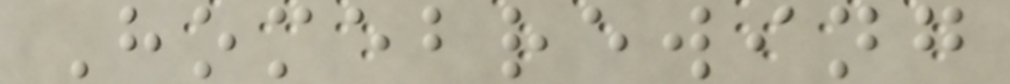Homebrewing
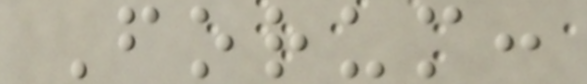Forum:
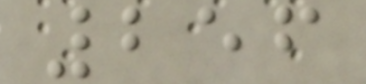256
